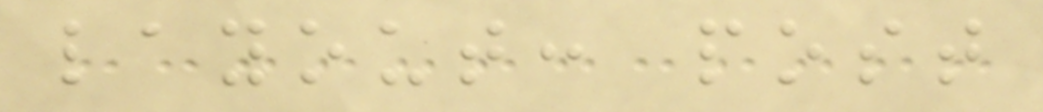layout: post
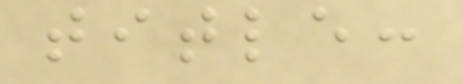title:
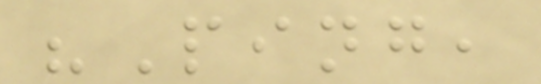"Ping,
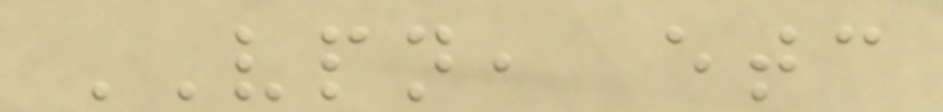VPN, etc
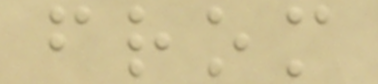from
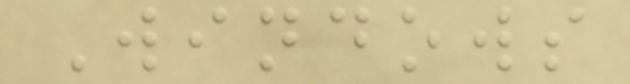Windows
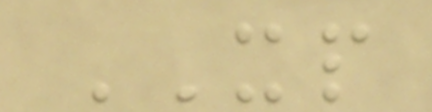XP
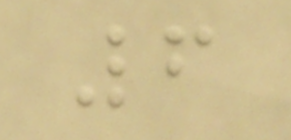6
